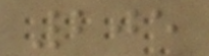205
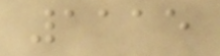1115
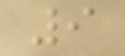9
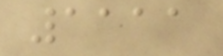1111
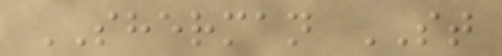SHERMAN ST
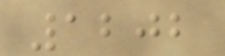1202
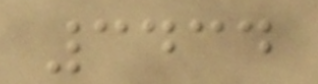3434
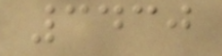3430
